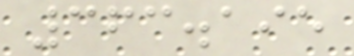363.195
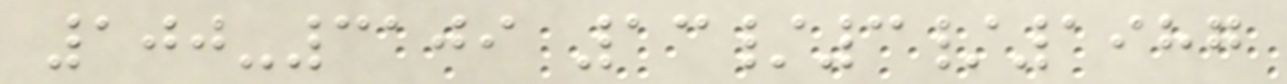100-3109 13/3/1987
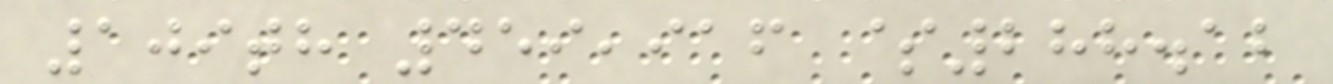109th 459,916 $288.12
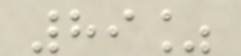89%
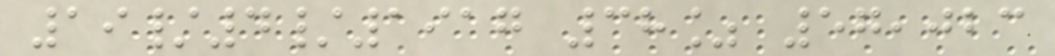19/4/1917 38% 57,023
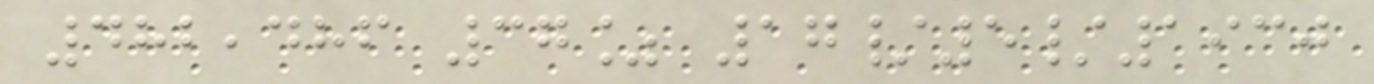482,486 37% 17/5/1930
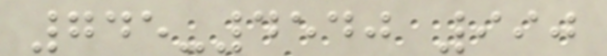745-4540 990
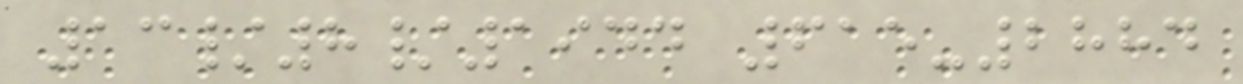13/8/1944 615-2884
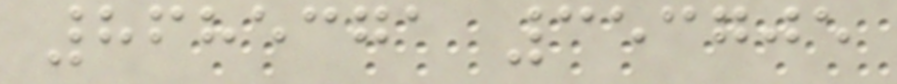8685371 353705
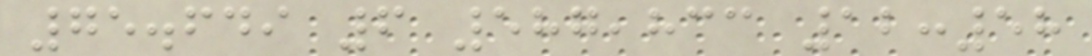75.649 6 587,833 12:58
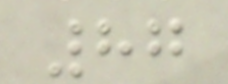87
